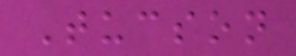Tucson
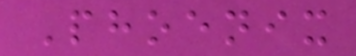Phoenix
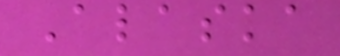Alaska
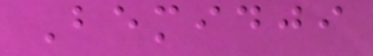Bemidji
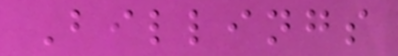Billings
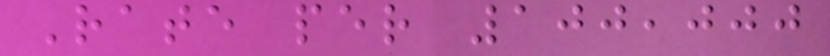Rate per 100,000
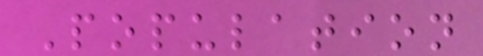Population
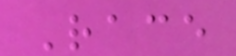Race
